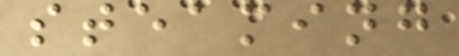steaming
